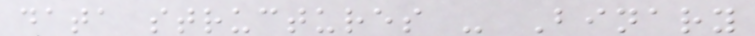data structures - Binary
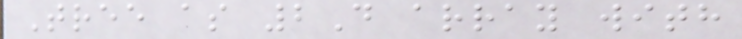Tree as 2D array with
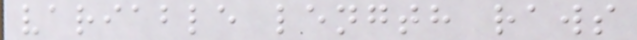variable length raws
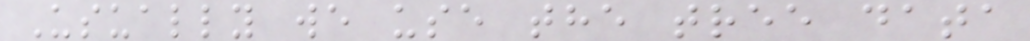Usually we use the tree data
